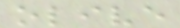olive
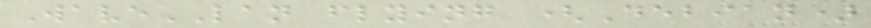WaveLAN flying (Debian)
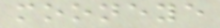mooneye
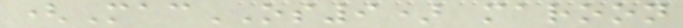(MacOS9) maroon
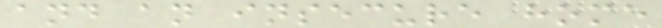and an insecure home
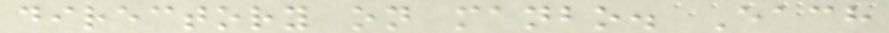directory on manbo. Each
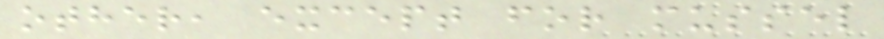other, except for mussel
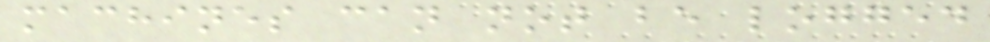machines can not be logged
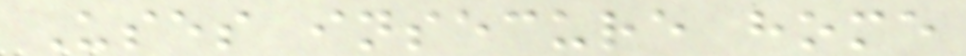Uses insecure home
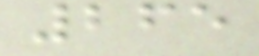265
